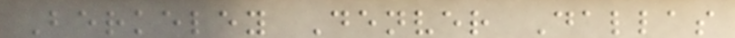Berkeley Denver Dallas
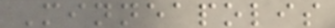Minneapolis
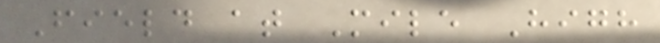Field at Mile High
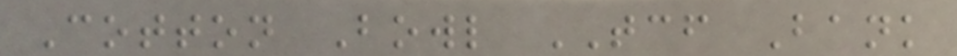Cotton Bowl TCF Bank
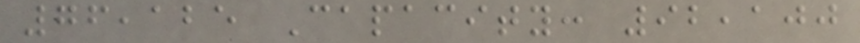76,125 Capacity: 92,100
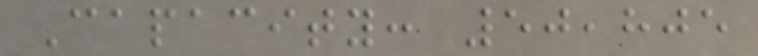Capacity: 50,805
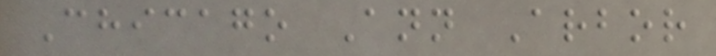Chicago Ann Arbor
